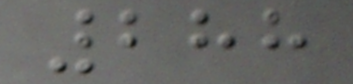288
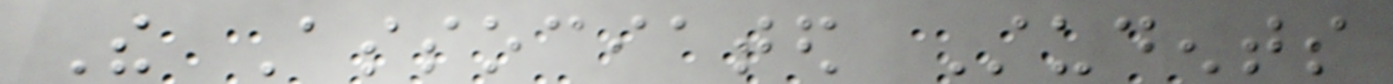The Associated Students
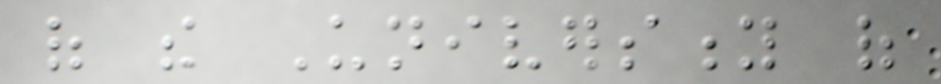of the University of
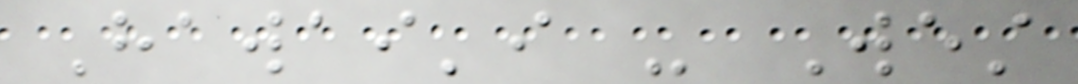Hawai'i - West
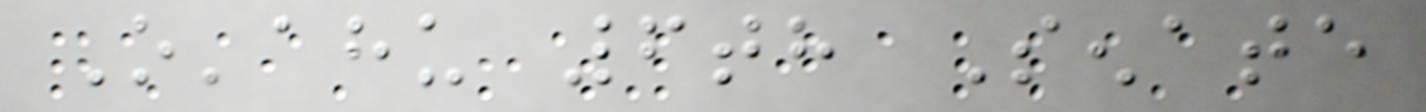O'ahu 6th Senate
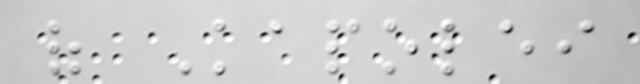of Kapolei
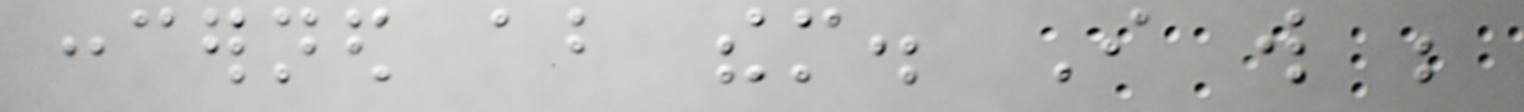concerned about them. I will be
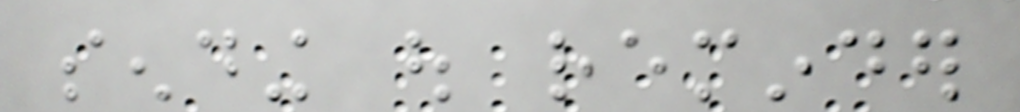sending out reminder
